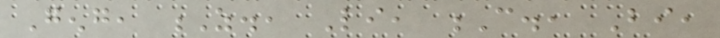Geng, Z., Li, C., Bi,
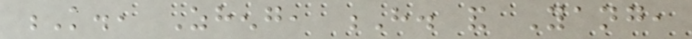K., Zheng, H. and Yang,
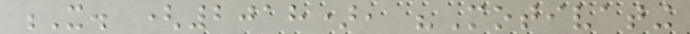X. (2018), "Motivating
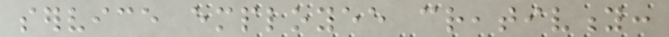service employee creativity:
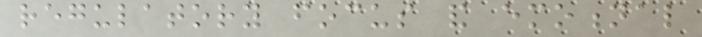regulatory focus and emotional
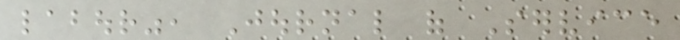labour", Journal of Service
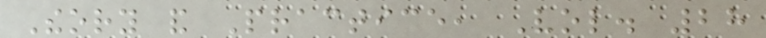Theory and Practice, Vol. 28
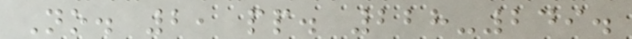No. 2, pp. 228-249.
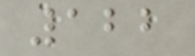122
